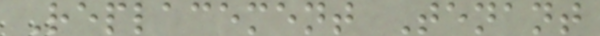Replacement Tenant
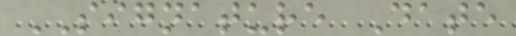SIGNATURE Date
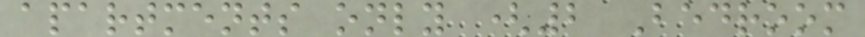apartments only (2 Bedroom
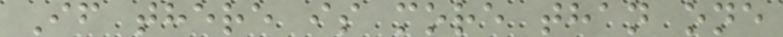If there is more than one
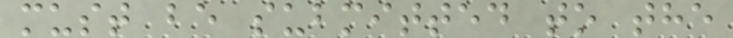must be submitted to the
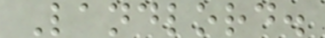Landlord.
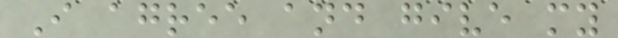I agree and give my
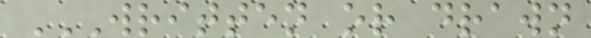WRITTEN OR DRAWN
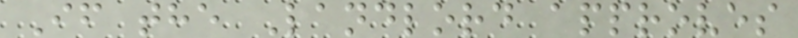If the Landlord approves
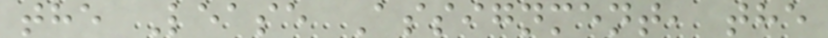the Lease Assignment, the
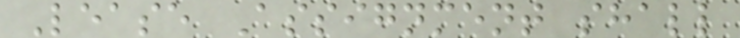Lease Assignment shall
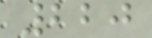220
